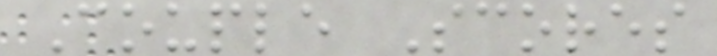Couple Scores
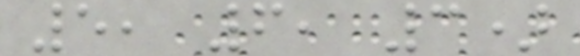5, 6, 3)
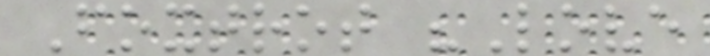Foxtrot "Love
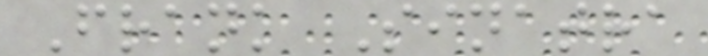Frank Sinatra
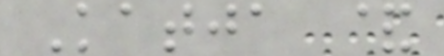Katja &
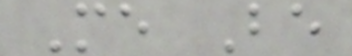Me Be
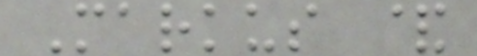Markus &
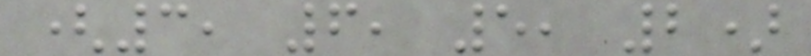(3, 6, 5, 2)
